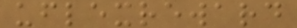uflexreward
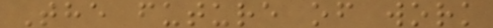The future of work
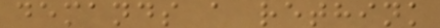demands a rethink
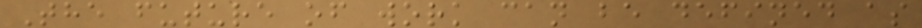The future of work can be defined as
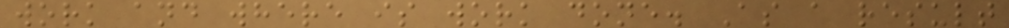work and where is work done. As a result
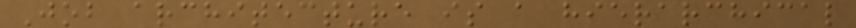Job architecture is a hierarchical
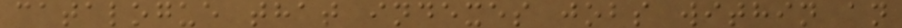catalogue that indexes jobs within an
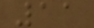11
